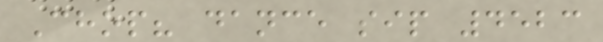Chop? dance sip 4523
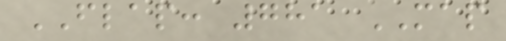FLAP: 781 MAP
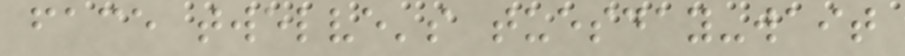face twelve's tuesday-wait
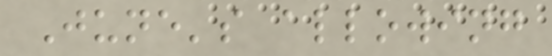June's allowing
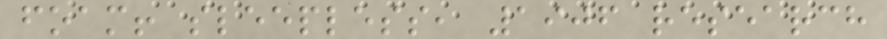foam! sleepless, 1906 research
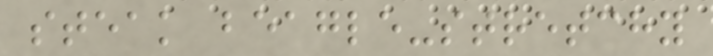steak beagle-stretchy
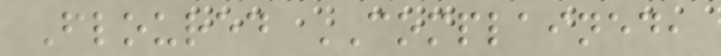Floured COMPLAINED,
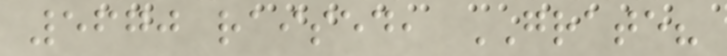5670 raised, GRATE?
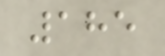185
